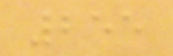255
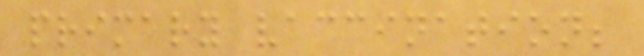primary vaccination;
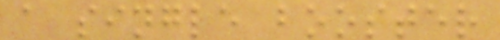a single booster
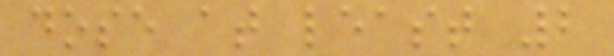dose at least 2
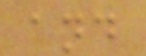and
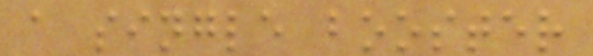a single booster
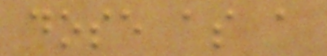dose as a
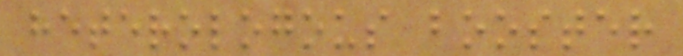heterologous booster
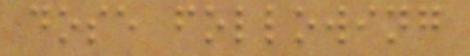dose following
